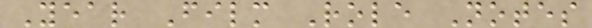Year Film Role Notes
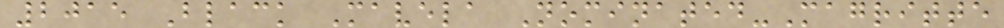2015 Black Mavela Nominated-Magritte
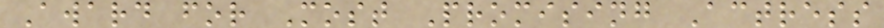Award for Most Promising Actress
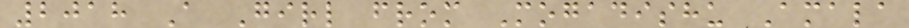2018 A Girl from Mogadishu Amala
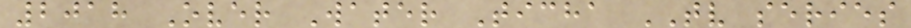2018 Over Water Ticha TV series
